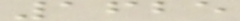1625
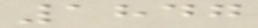1847
